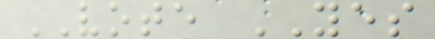VOTE YES
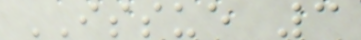ISSUE 3
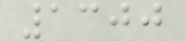1300
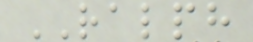RALPH
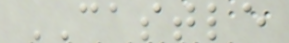CASTLE
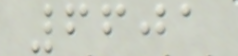6601
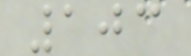103
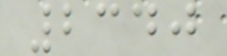2340
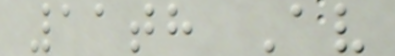11th Av
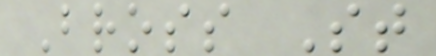Bross St
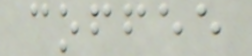coffee
